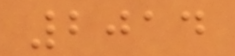2014
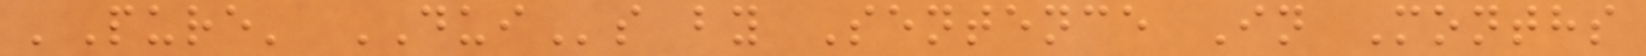'Pure' DUIs by Sentence In Months
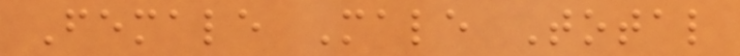Female Male Total
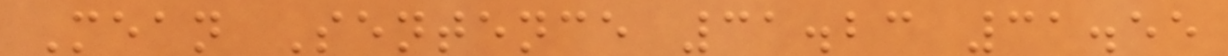Mean Sentence 31.23 31.55
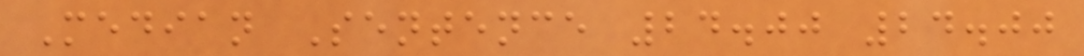Median Sentence 24.00 24.00
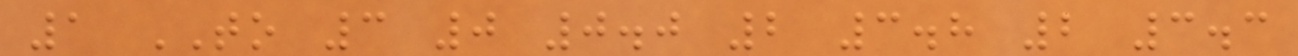1 TO 3 0 0.0 2 3.8 2 3.3
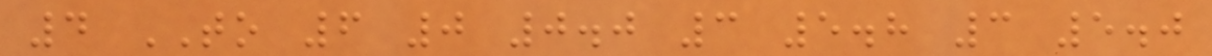4 TO 6 0 0.0 3 5.8 3 5.0
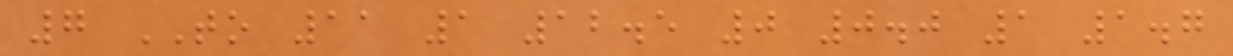7 TO 11 1 12.5 0 0.0 1 1.7
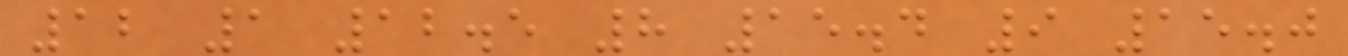12 1 12.5 8 15.4 9 15.0
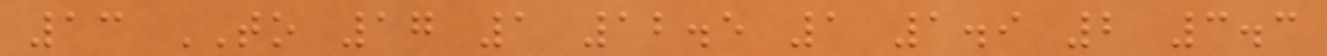13 TO 17 1 12.5 1 1.9 2 3.3
